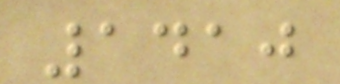1410
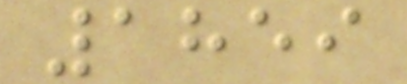1859
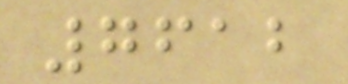7612
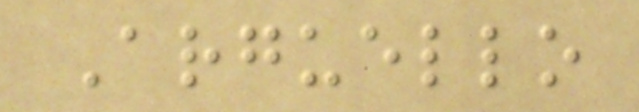Arguello
